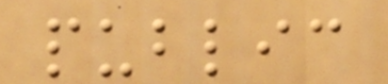public
